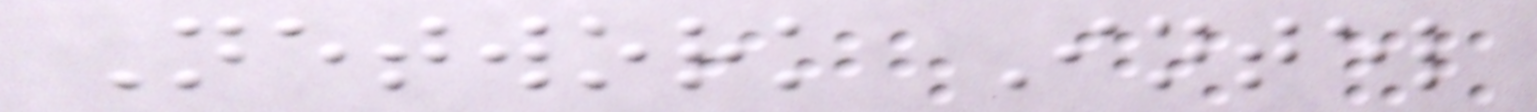Network Intel
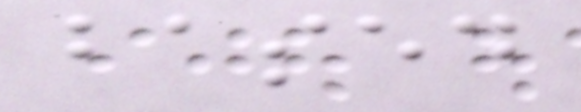based
